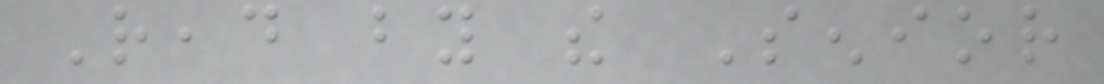Read by the Senior
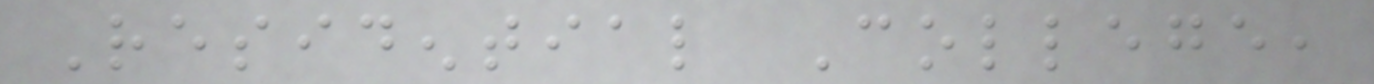Residential College,
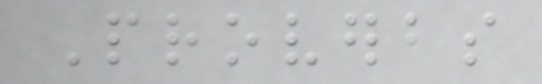Proverbs
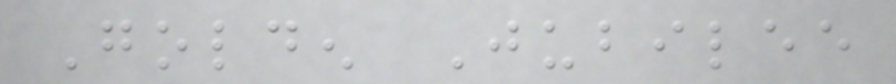Golden Jubilee
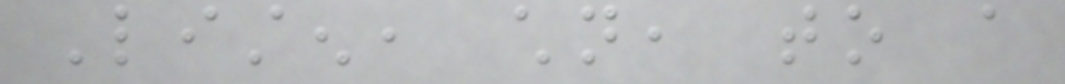Listen, children, to a
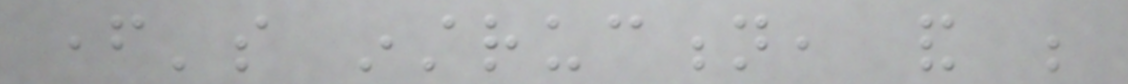father's instruction, and be
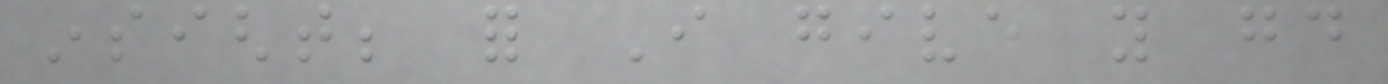insight; for I give you good
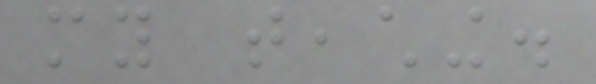my teaching.
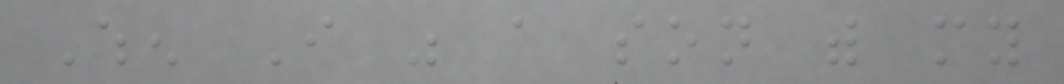When I was a son with my
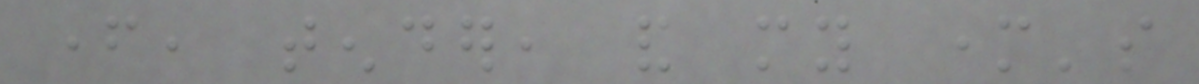father, tender, and my mother's
